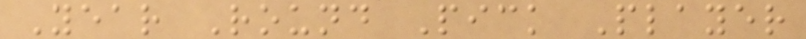Year Round Pick Player
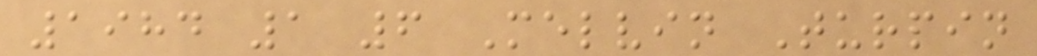1984 1 6 Melvin Turpin
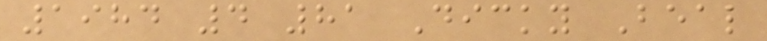1984 4 81 Dicky Beal
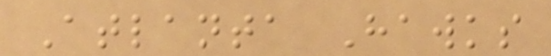Atlanta Hawks
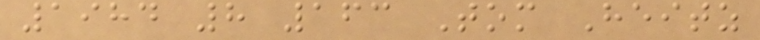1984 8 163 Tom Heitz
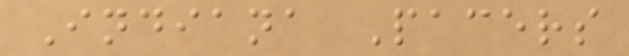Indiana Pacers
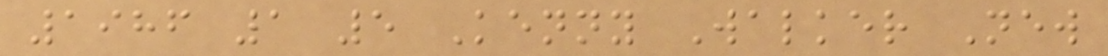1986 1 5 Kenny Walker New
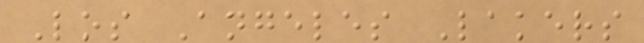Los Angeles Lakers
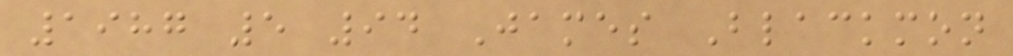1987 5 94 James Blackmon
